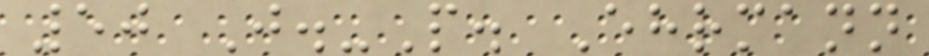50 J.-P. Ehrmann
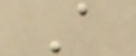A
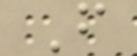F
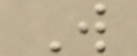W
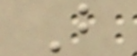B
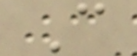C
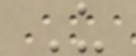U
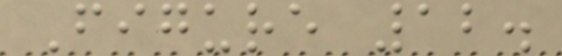Figure 12.
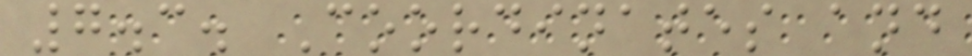7.3. Coordinates and
